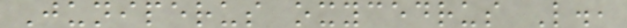Juniperus oxycedrus L.,
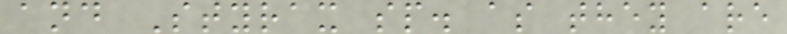and Styrax sp. as they are
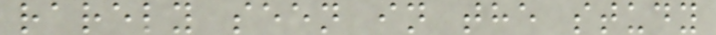rarely seen in the study
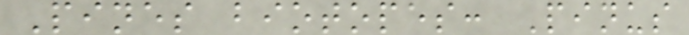Pines biotopes: Pinus
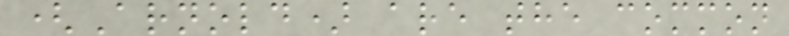(Arnold) are the common
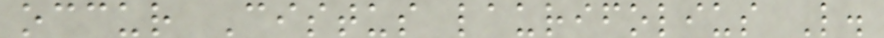occur Cistus laurifolius L.
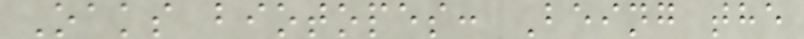Oaks biotopes: Being the
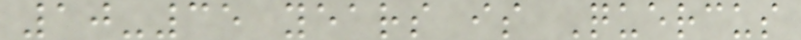10-35 years is Quercus
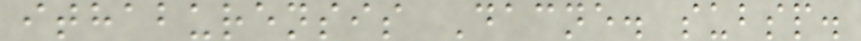ithaburensis Dacne. subsp.
